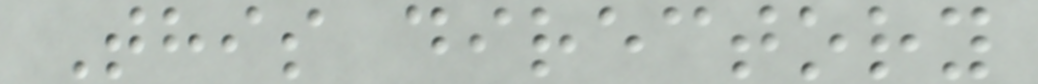This directory
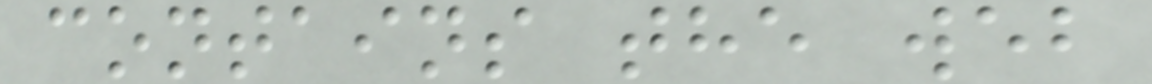contains the web
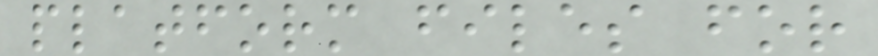platform files for
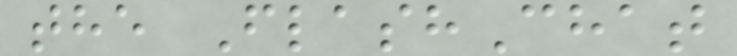the FlashChat
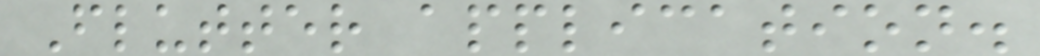Flutter application.
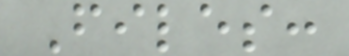Files:
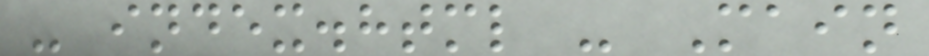- index.html - Main
